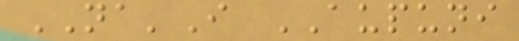NA'I AUPUNI
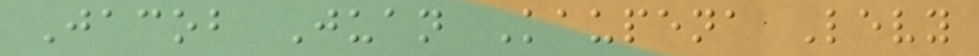Jacob Juan Kaupena Levy
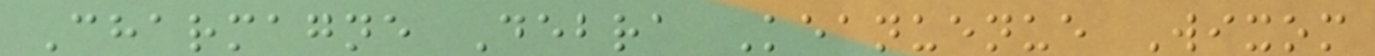Charmagne Debra Keanuenue Wixom
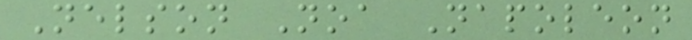Nelson Noa Napoleon
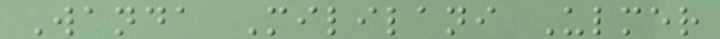Wanda Mililani Ulmer
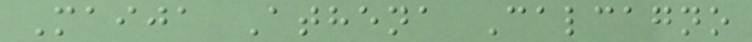Maija Athena Calcagno
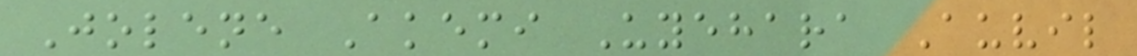Jolene Akemi Uyehara Auvil
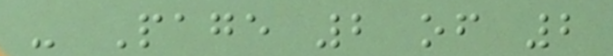- Page 2 of 2
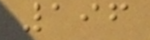196
